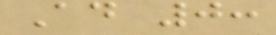Ad 0:
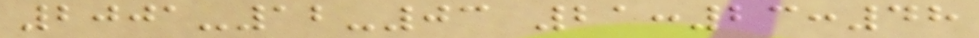2001-12-03 21:23:48
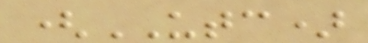(UTC)
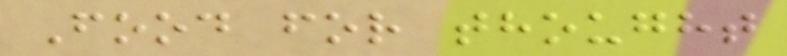Food for thought
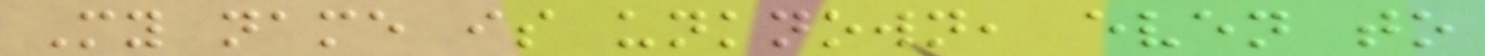My name is unknown, even to
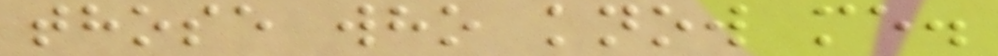those who know me.
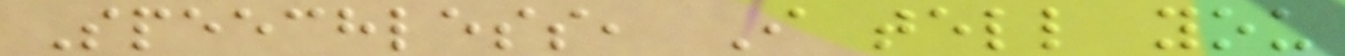Speechless, I tell you
